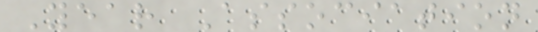Year Association
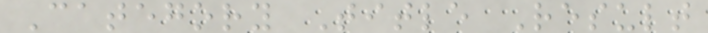Category Title Result
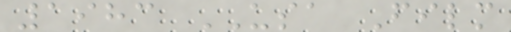1983 USA Film
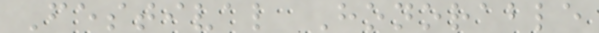Festival Honorable
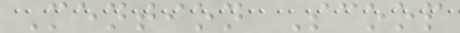Mention Scoop
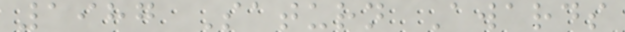1987 Saturn Awards
